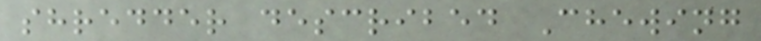shredder described Chewing
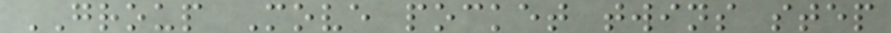GROUP Move pocket twins step
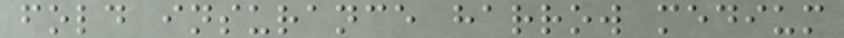fold insurance harrow medium
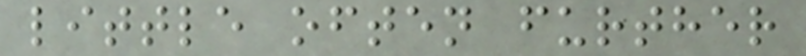little often further
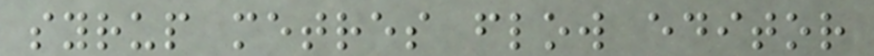syrup metres flow editor
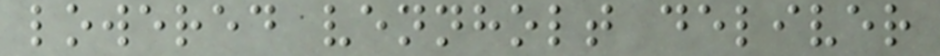lowered vennholt deliver
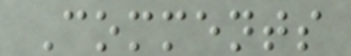Comments
